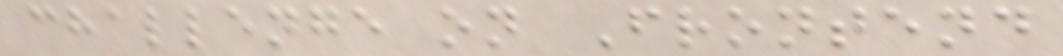challenge on Frontend
